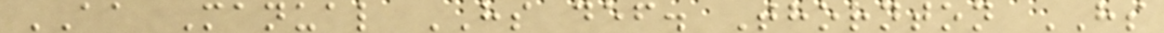AA Manual HS def. Thornton HS
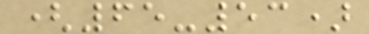(65-53)
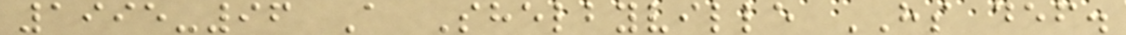1995-96 A Shelbyville HS def.
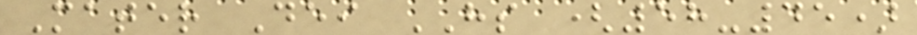Mater Dei HS (58-45)
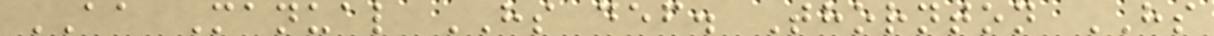AA Manual HS def. Thornton HS
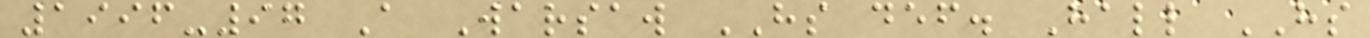1996-97 A Warsaw HS def. Hall HS
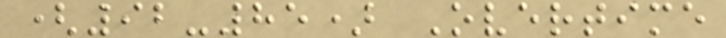(92-85) Overtime
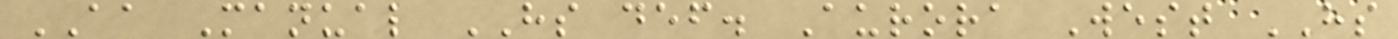AA Manual HS def. Aurora West HS
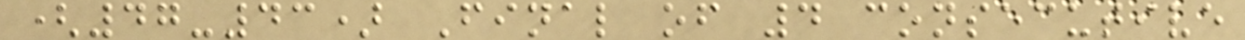(47-43) Final of 4 consecutive
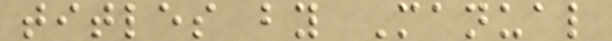titles by Manual
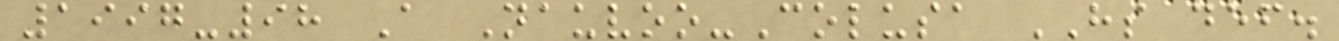1997-98 A Nauvoo-Colusa HS def.
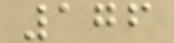176
